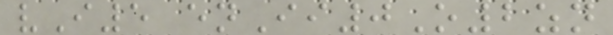vI5 enIi0O2zn
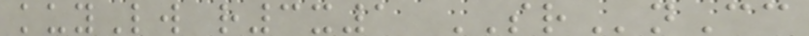kuyLw r3x1 SRnCc
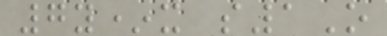7y*x s1O
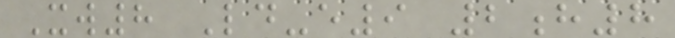Xw8 Ld-e9 2h8
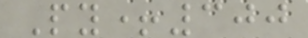Py+300
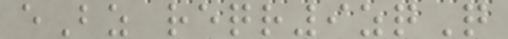eBz reqr9zqQ
